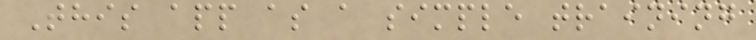This app as a simple training
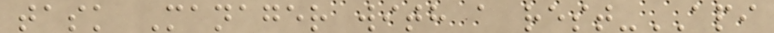task Manager with a rest-API
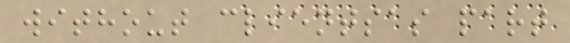without clientsas part
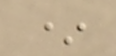*
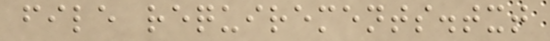file requirements.txt
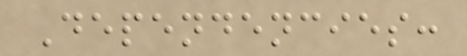Dependencies:
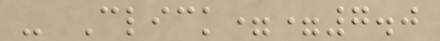- Click==7.0
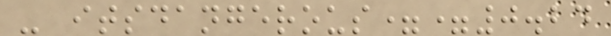- itsdangerous==0.24
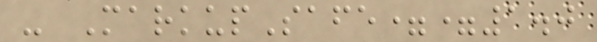- MarkupSafe==1.0
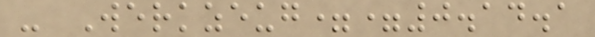- Werkzeug==0.14.1
